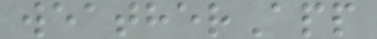weatherApp
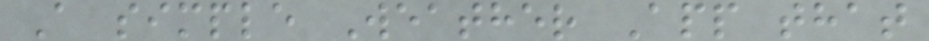A simple Weather App that
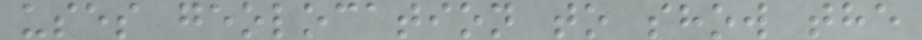uses geolocation to show the
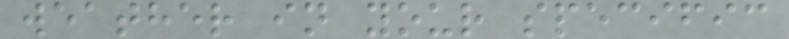weather in your specific
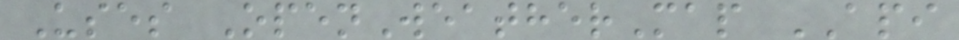Uses OpenWeatherMap API
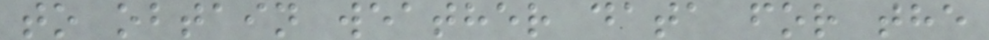to obtain weather data for the
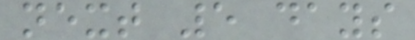next 5 days
